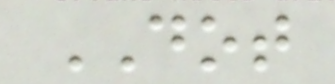DOT
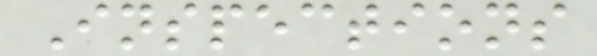Inspections
